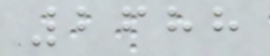2688
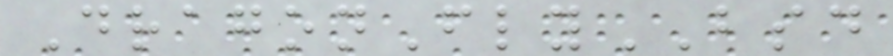DragonFlyBSD
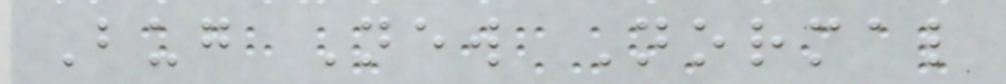Bug New Normal
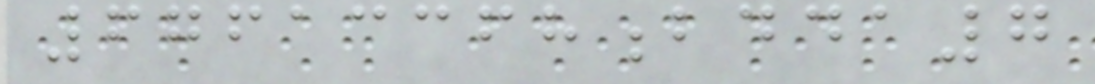67613368bdda7
